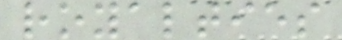royalties
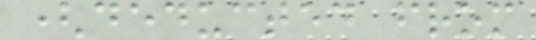(deducted from
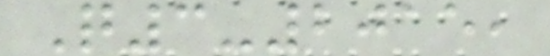Q3-2015,
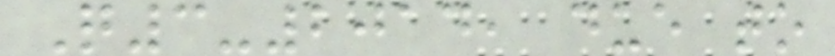Q3-2014, due to
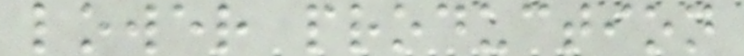lower production
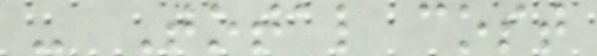- Total cost
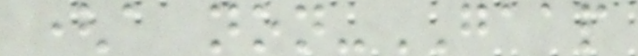(a non-GAAP
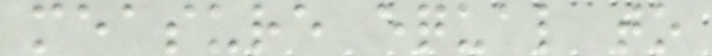measure equal to
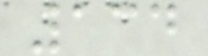134
